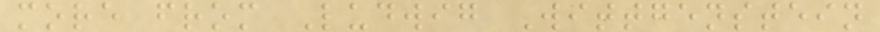more from Ludwig Wittgenstein
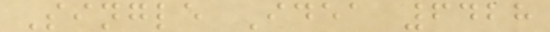Single Idea 6428
